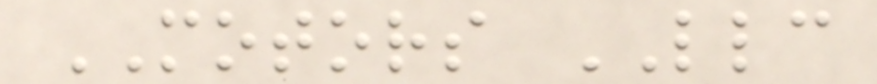MOTORS LLC
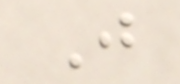J
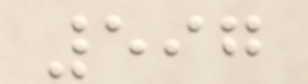597
